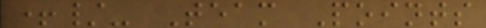+/- Team Points
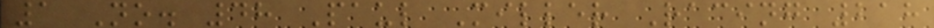1 No. 48 Paul Miller Racing 218
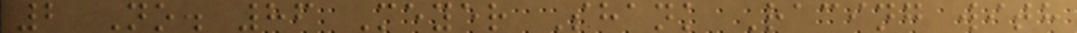2 No. 86 Meyer Shank Racing with
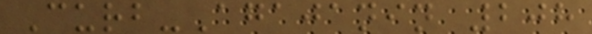Curb-Agajanin 208
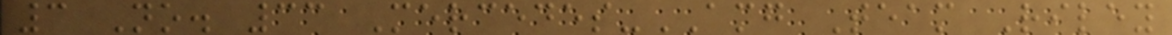3 No. 33 Mercedes-AMG Team Riley
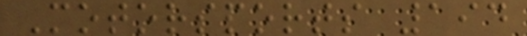Motorsports 194
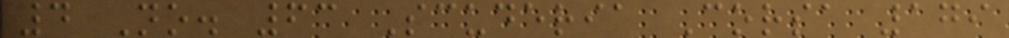4 No. 63 Scuderia Corsa 179
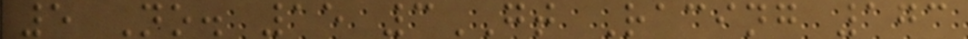5 No. 15 3GT Racing 173
